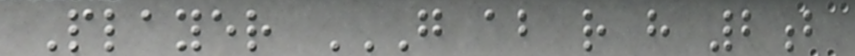Player G AB R H 2B
